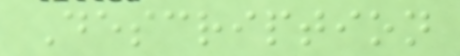Description
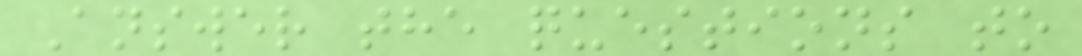Answer the questions to
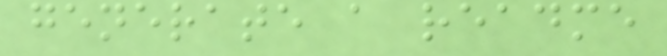generate a readme
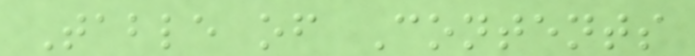Table of Contents
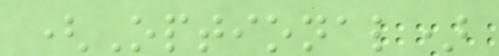(Optional)
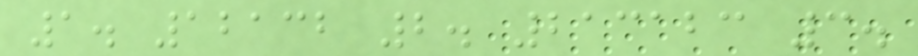1. 12132 2. 213123 3.
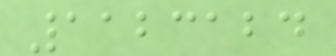1123124
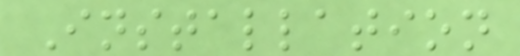Installation
